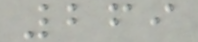269
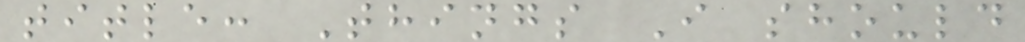title: Things I should
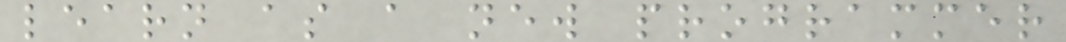learn as a new programmer
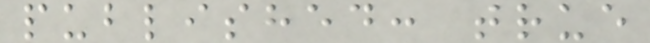published: true
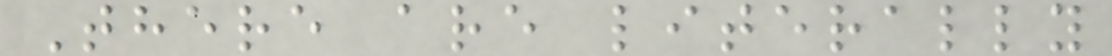There are literally
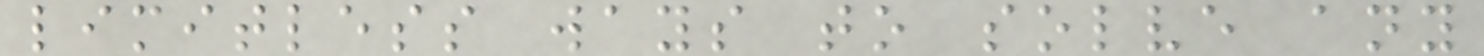limitless ways to solve any
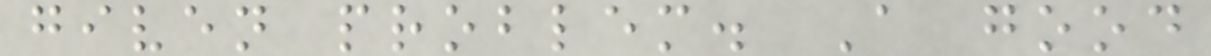given problem. A good
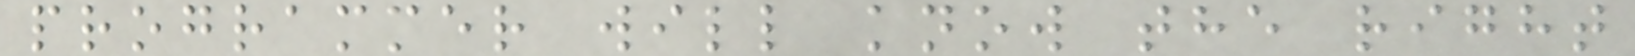programmer will know the right
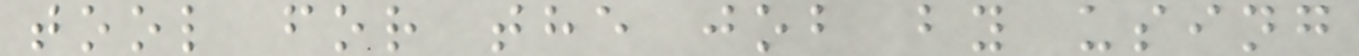tool for the job by using
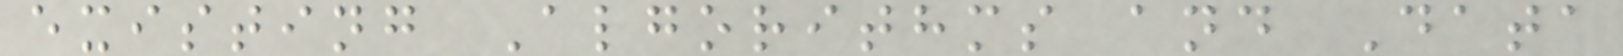existing Algorithms and Data
